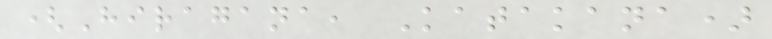(Hiragana, Katakana)
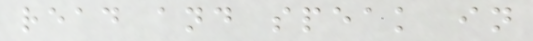read and speak in
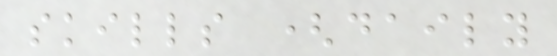skills (daily
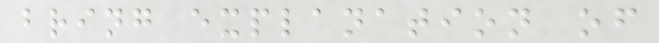bring explanation of
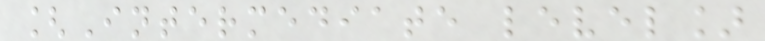[Intermediate level]
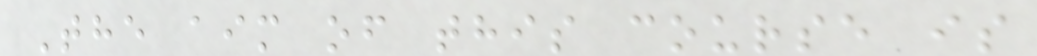The aim of this course is
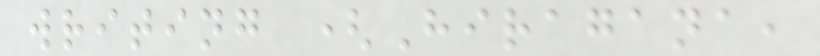writing (Hiragana,
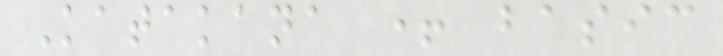Katakana + basic
